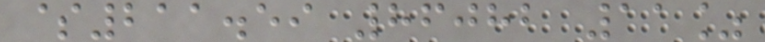$211.59 86082 11%
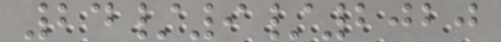24/9/2020
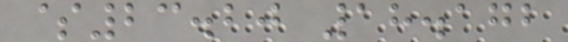$23.20 18.172
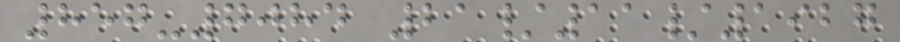857-7084 21/11/1927
